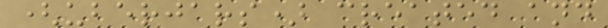(uberjars) created and
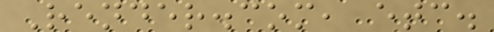Render.com, etc.
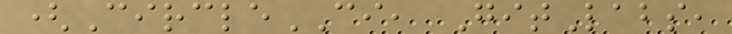(CircleCI, GitLabs,
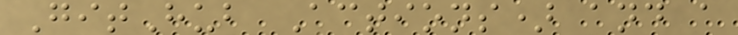GitHub Actions) and a
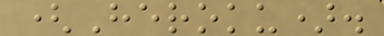(Heroku).
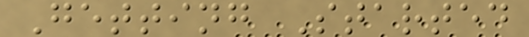Getting Started
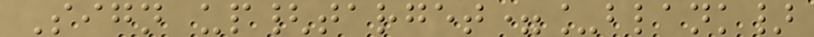Sign up{target=_blank}
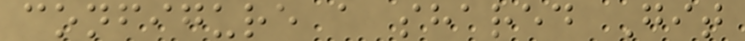configure a shared Git
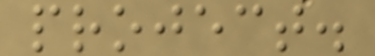project.
